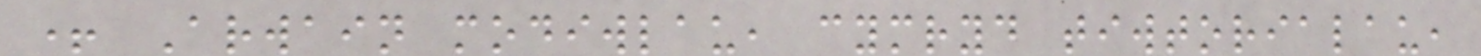+ Arwain modiwlau, cymryd tiwtorialau,
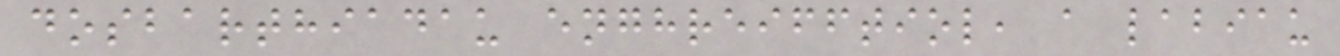dosbarthiadau enghreifftiol, a labiau
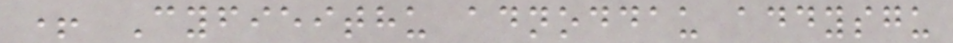+ Cyfieithu adnoddau addysgu
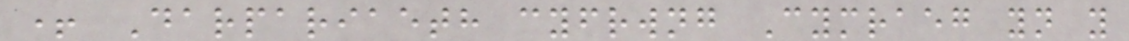+ Darpariaeth cyfrwng Cymraeg yn y
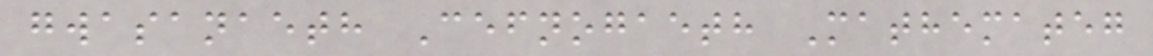gwasanaeth Cefnogaeth Mathemateg
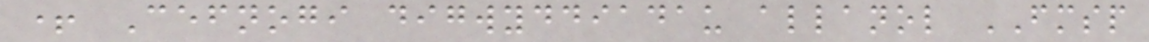+ Cefnogi digwyddiadau allanol FMSP
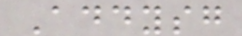Addysg
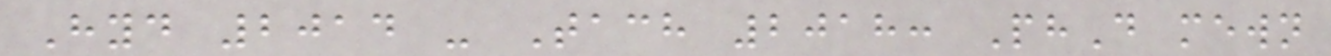Hyd 2014 - Tach 2018: PhD mewn
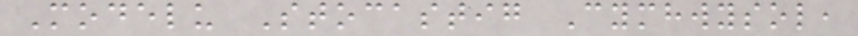Modelu Stocastig Cymhwysol,
